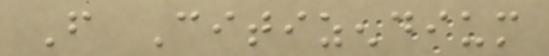From Citizendium
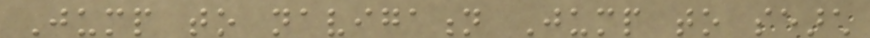Jump to navigation Jump to search
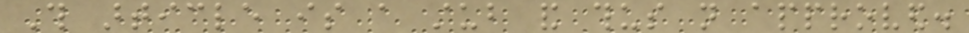This article is a stub and thus not approved.
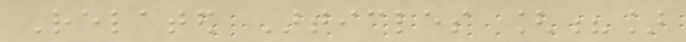Related Articles [?]
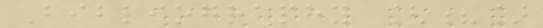Bibliography [?]
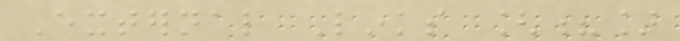External Links [?]
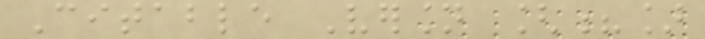Citable Version [?]
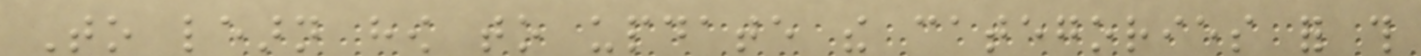To learn how to update the categories for this
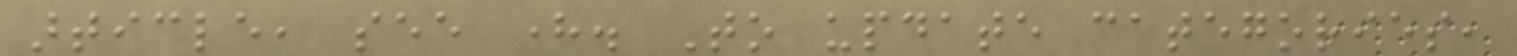article, see here. To update categories,
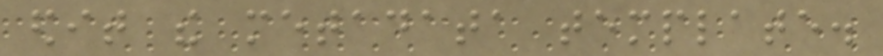edit the metadata template.
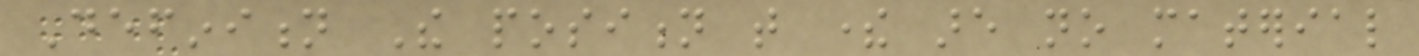Definition The position that there are no material
